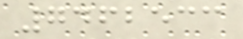7462533
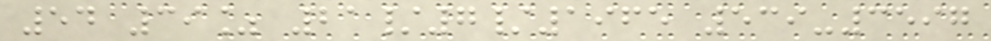54 39% 21/7/1965 539-3597
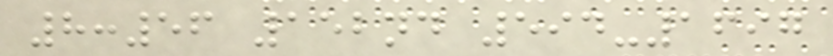8:56 152nd 594-1697
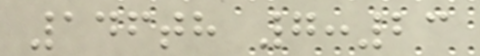146th 7:23
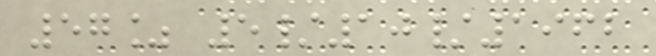57% 5/10/1962
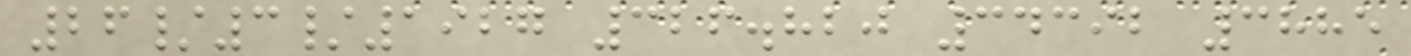26/3/1927 326.820 34392 3885
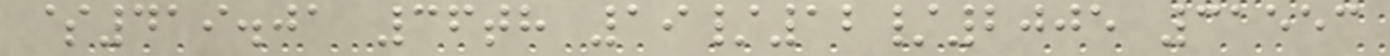$419.01 36th 19/12/2005 31553
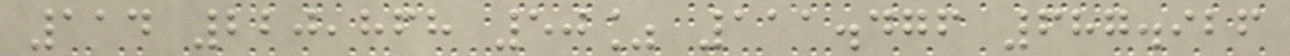114 220,868 50% 111.476 687.926
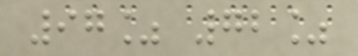97% 72%
